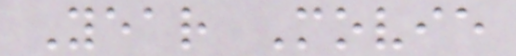Year Movie
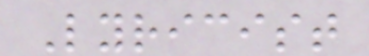Lyricist
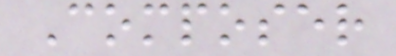Composer
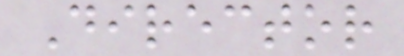Director
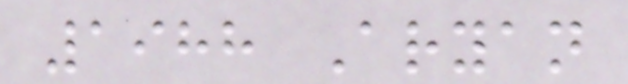1988 Aryan
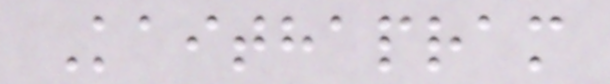Kaithapram
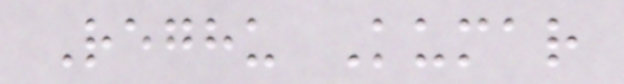Reghu Kumar
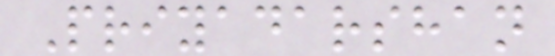Priyadarshan
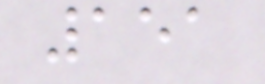151
